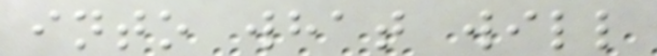into what will
